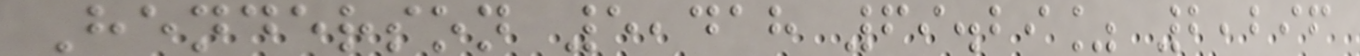Henderson 5,418 69.29% 2,296
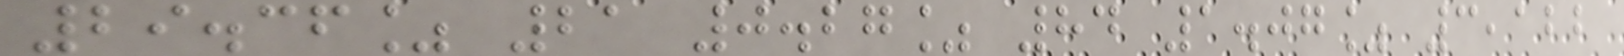29.36% 21 0.27% 84 1.07% 3,122
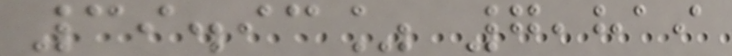39.93% 7,819
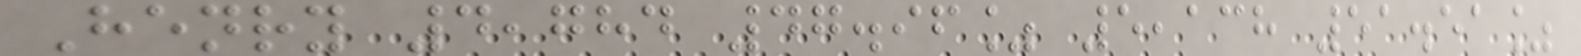Henry 4,784 47.96% 5,138 51.51%
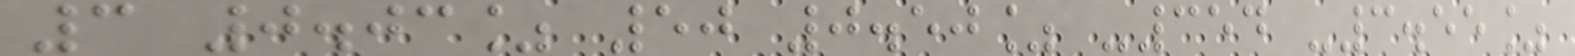3 0.03% 50 0.50% -354 -3.55%
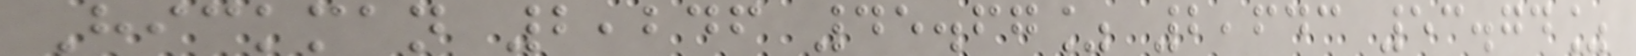Hickman 2,246 45.67% 2,643 53.74%
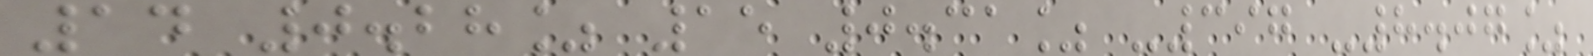14 0.28% 15 0.31% -397 -8.07%
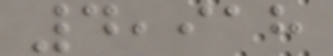4,918
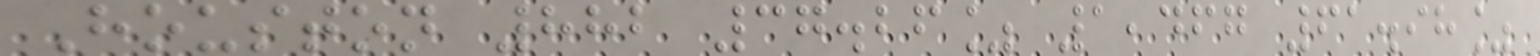Houston 882 37.26% 1,467 61.98%
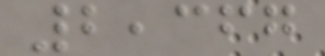2,367
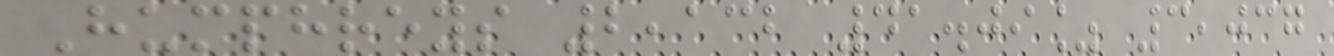Humphreys 2,132 41.09% 3,037
